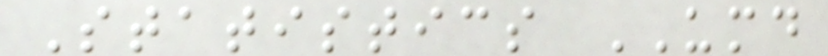Statistics UMD
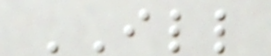ILL
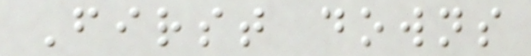First downs
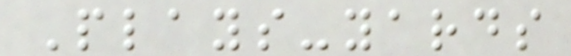Plays-yards
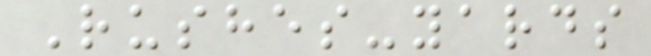Rushes-yards
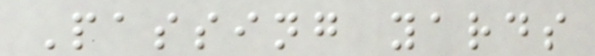Passing yards
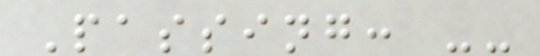Passing: --
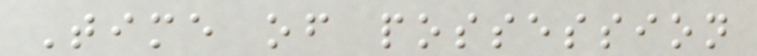Time of possession
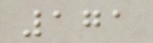171
